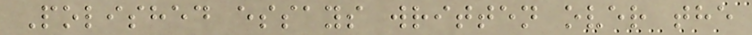Polished essays written over the
